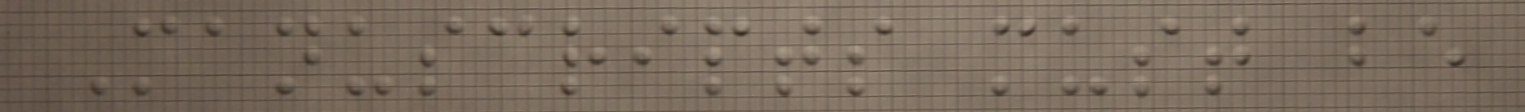Manuscripts must be
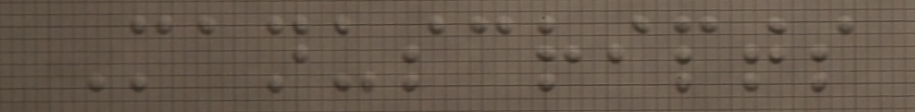Manuscripts
